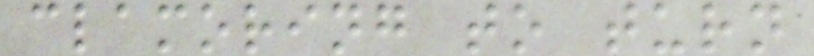clamoring to turn
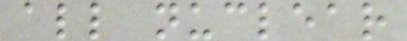all nuclear
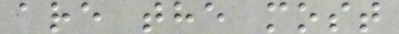are the most
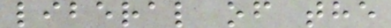liberal of the
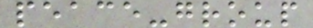peace-group
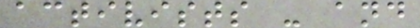activists - and
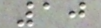10
